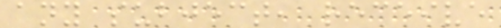any subject, receive
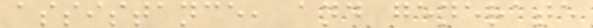assistance, and generate
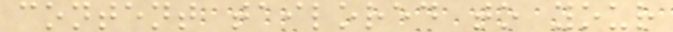content tailored to your
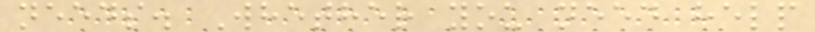needs. Whether you need help
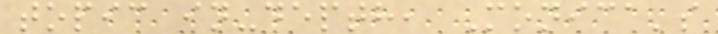topic in-depth, Monica's
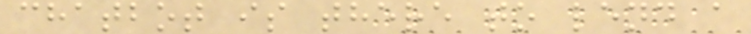chatbot is there to lend a
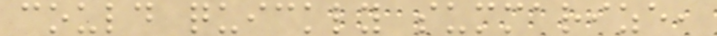could quickly summarize,
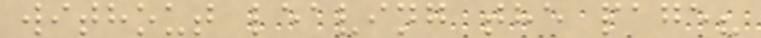without leaving the page?
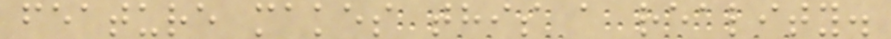feature makes this a reality.
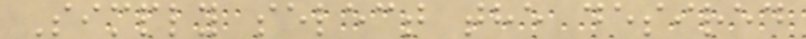Simply select the desired
